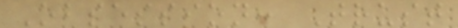Obsession: Trust
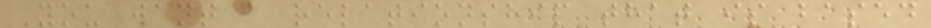You want a relationship that is based
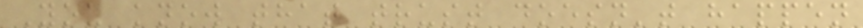You know that trust doesn't happen
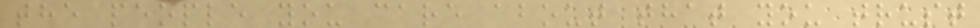the people you care about that you trust
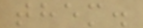them.
